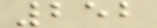252
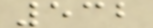532
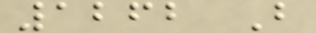1262 B
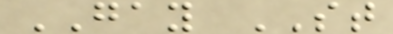GAY ST
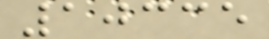10335
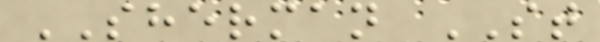SHERMAN ST
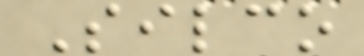Silco
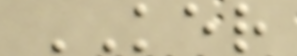KER
